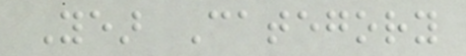Year Category
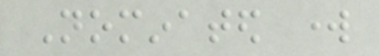Nominated work
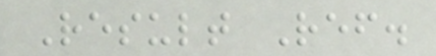Result Ref.
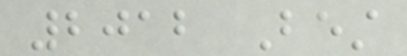2012 Best
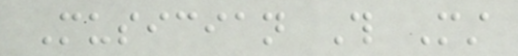Musician This Must
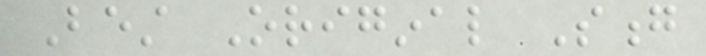Best Original Song
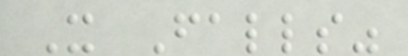It Falls"
